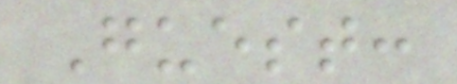Guest:
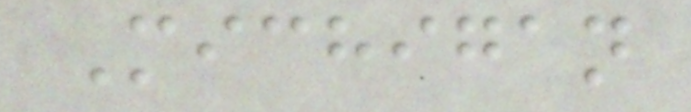Michigan
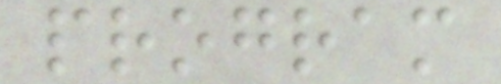program
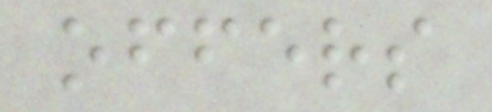offers
